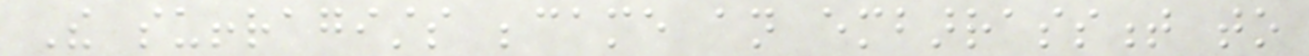The suffragists became an embarrassment to
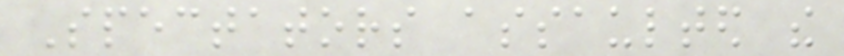Spectators assaulted the
